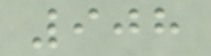908
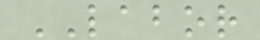LABOR
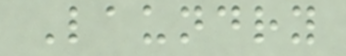Laundry
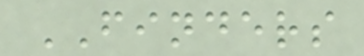FINDERS
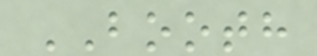BOOTH
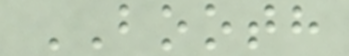BOOTH
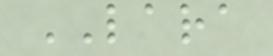LARA
